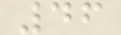46
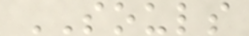SOULS
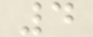4
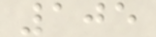105
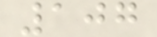107
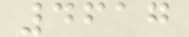4617
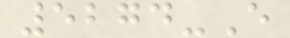5274-E
